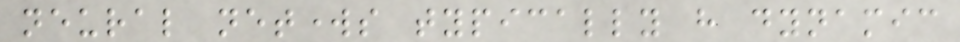neural networks typically have dynamic
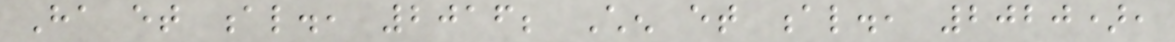Ha et al., 2016; Chen et al., 2020),
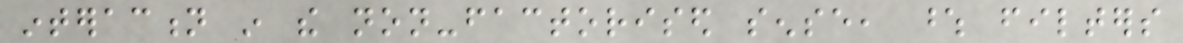interaction in the non-factorised sense, whose filters
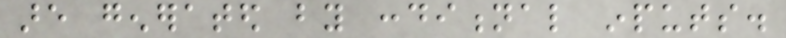are generated by conditional inputs.
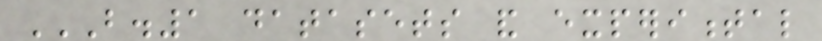B.1 DATASETS AND EXPERIMENTAL
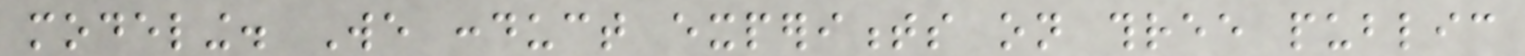modeling. We conduct experiments on three public
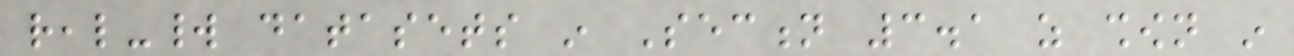real-world datasets in Section 3.1 as shown in
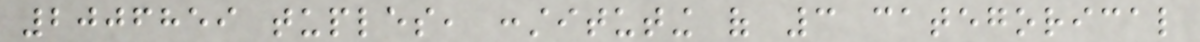2006859 tuples, constituting of 3 categorical
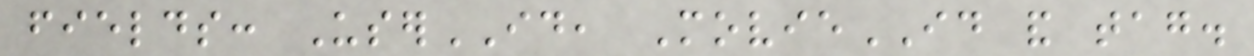fields: UserID, MovieID and tag.
